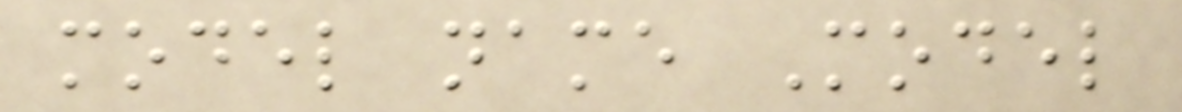model name Model
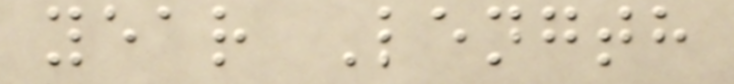year Length
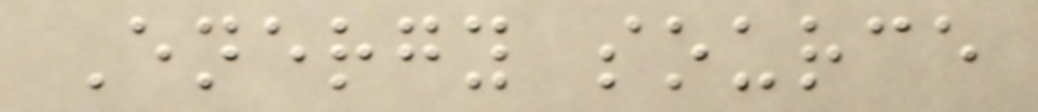Energy source
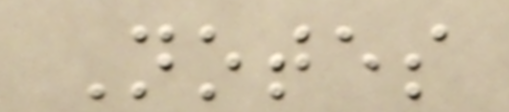Notes
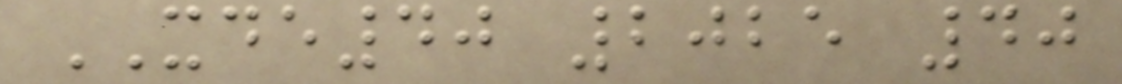XDE40 2025 40
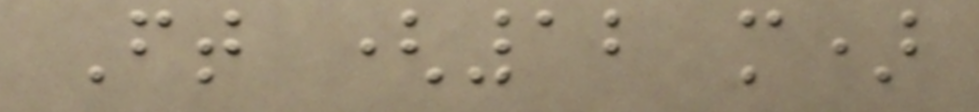Ft (12 m)
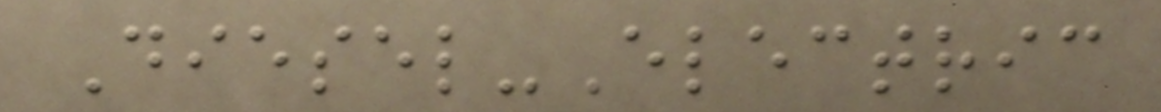Diesel-Electric
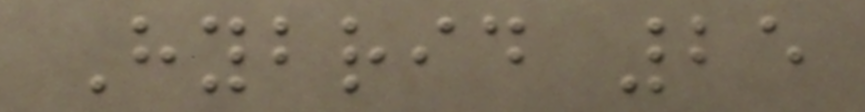Hybrid 25
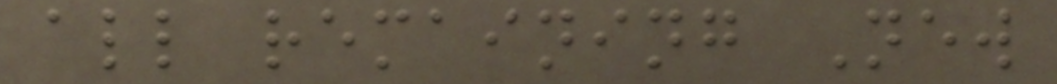all remaining New
